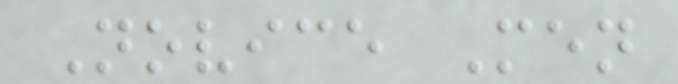Novice Men
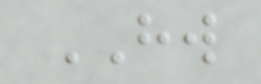HW
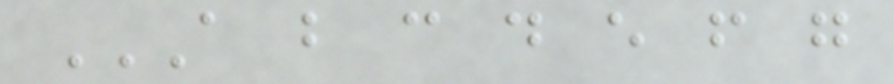A B C D E F G
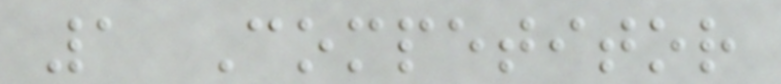1 Competitor
